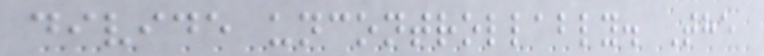divide uncontrollably. The
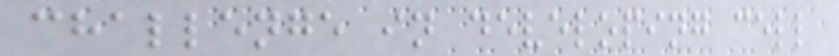challenge in developing cell
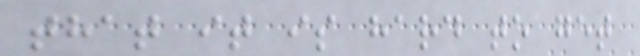that it is hard to get
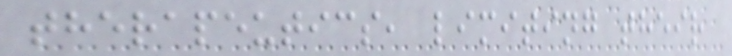therapeutics, limiting their
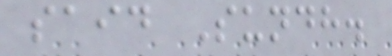said Sundh.
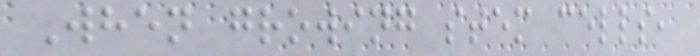When growing stem cells,
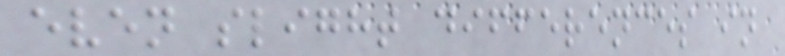even slight differences in
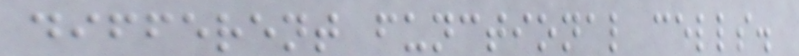different functional cells.
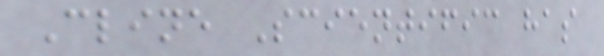Cline Scientific has
